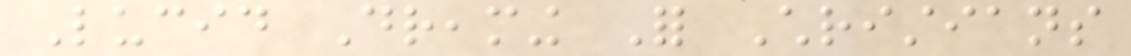Lucid Dreaming For Christians
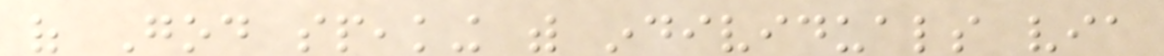of God speaking with individuals via
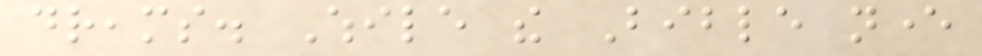dreams. While the Bible never
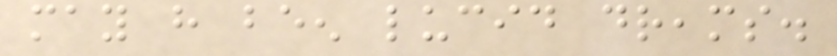may have been lucid dreams.
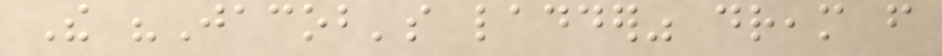The "Jacob's ladder" dream from
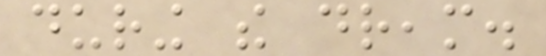during the dream.
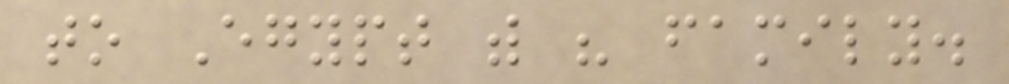to Egypt with his family.
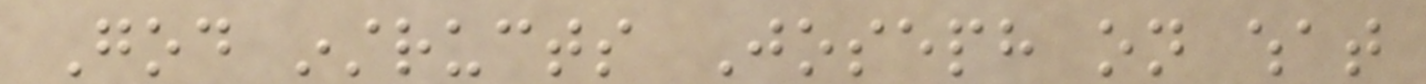God instructs Joseph on what
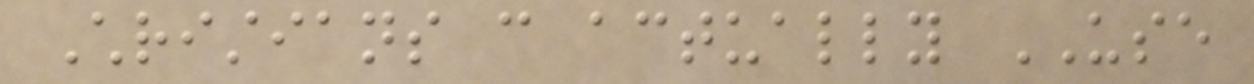Christians can actually USE
